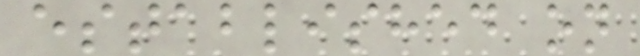established on
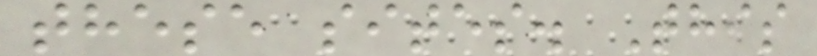these sites. This
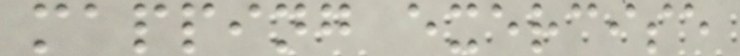mapping exercise
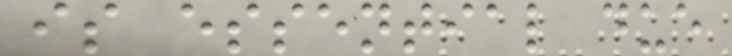is essential due
